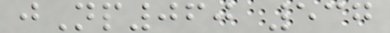jNp060 537
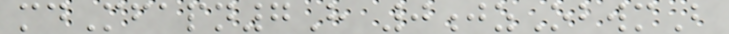mdMfapn7H 0jzObwmB
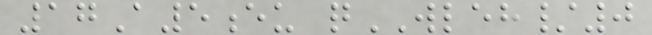17A5eu qWLEH/0
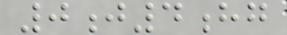0j4hg
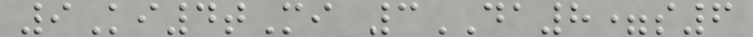9Ki4tMi 3DA8=s6
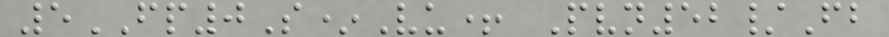5FP0S*Vu+ Pvn52/Fb
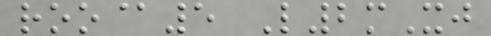roo@5 L2mXj
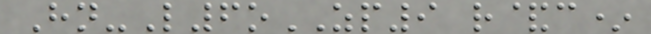Hn-L6oZP9 r&c*
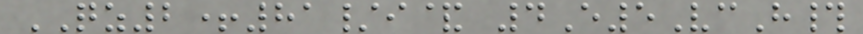QZ2+81/i& 4E5VcH#
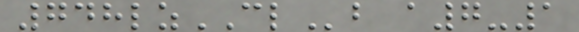748lzCLb a7-1
